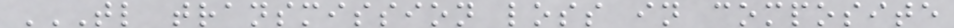TL TRANSMISSION LOSS IN COMPOSITE
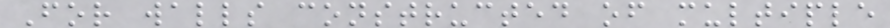For walls constructed of multiple
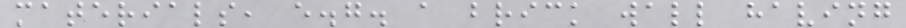materials, e.g. a brick wall having
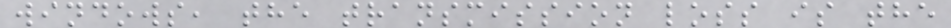windows, the transmission loss is the
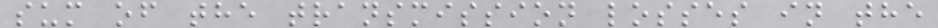sum of the transmission losses in the
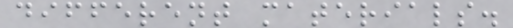different materials.
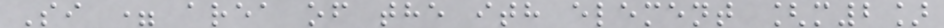Si = area of the ith element [m2]
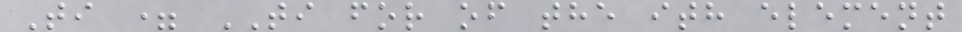Ti = TI for of the ith element
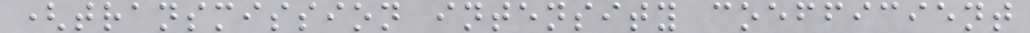(transmission intensity coefficient
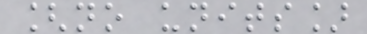[no units]
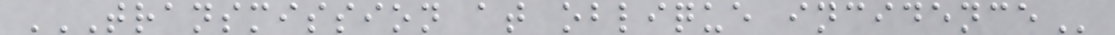TRANSMISSION AT OBLIQUE INCIDENCE
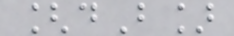[dB]
